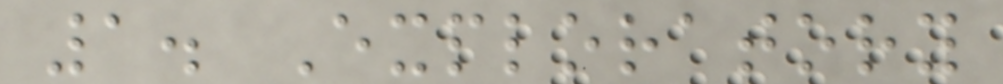1. Exploratory
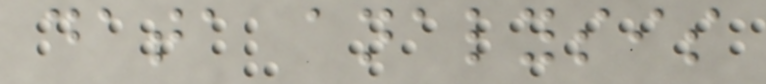data analysis
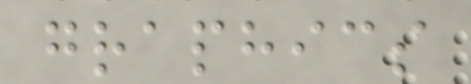graphics
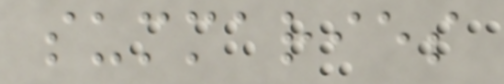summaries
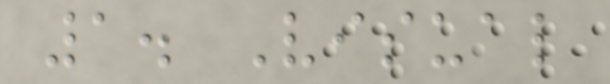1. Visual
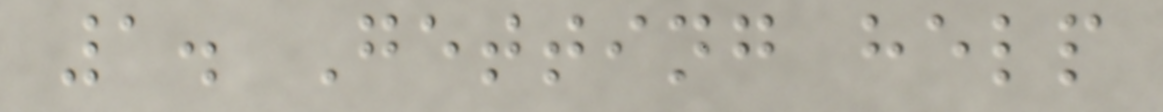1. Getting help
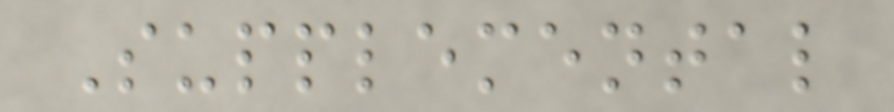Supplemental
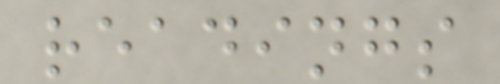readings
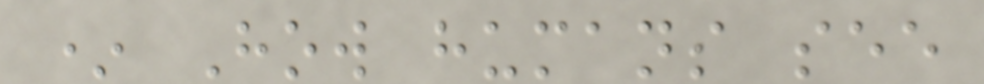* How humans see
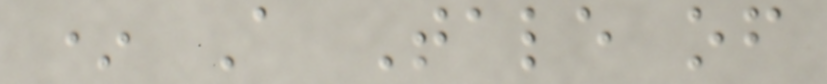* A Tale of
